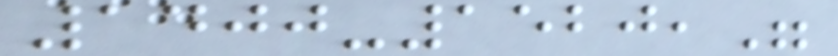1400-1520,"
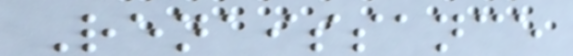Renaissance
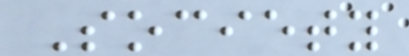Society
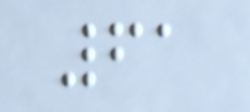61
